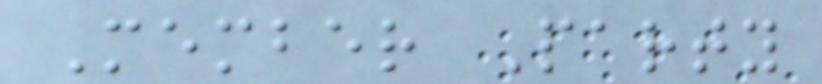Member Party
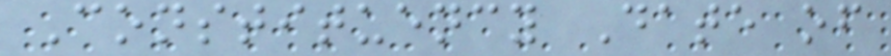Constituency Date of
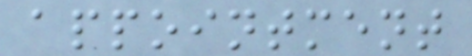appointment
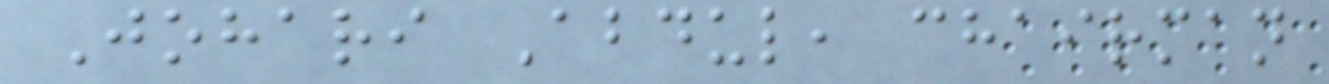Johari Abdul, chairman
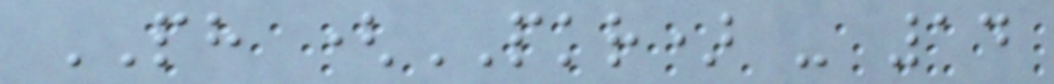PH (PKR) - 14
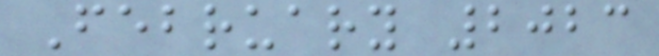February 2023
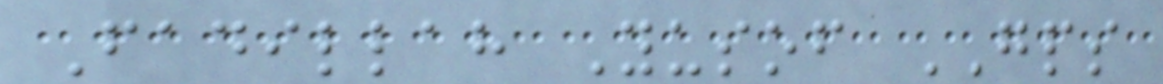Fadillah Yusof GPS
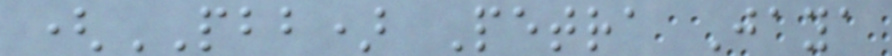(PBB) Petra Jaya
